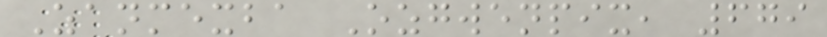Zanmexba Ozgwenpix, 679
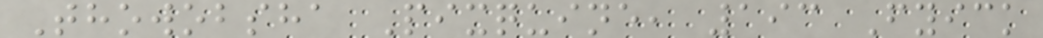Thowobsha Pixquine, 193 Fyick
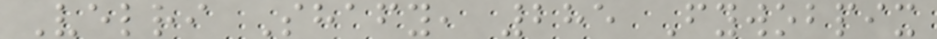Velri Shafy, 285 Fywobpix
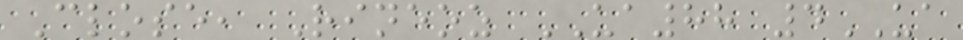Close, Rineoz UA88 4UA
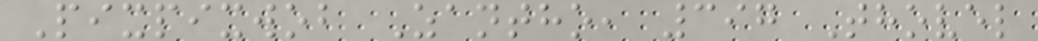Pixpixwob Zantho, 397 Thovel
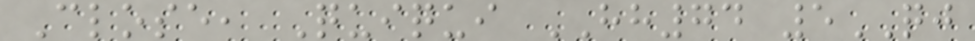Close, Quiqui HH74 5QJ
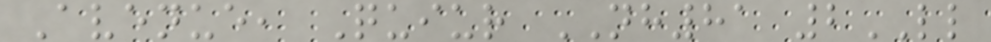Avenue, Quiur NH81 2LL
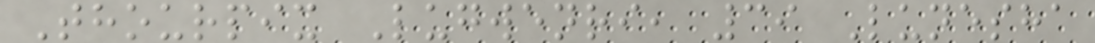Thourpix Lugwenri, 39 Lunesha
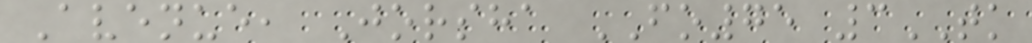Avenue, Jorsha FO75 3TK
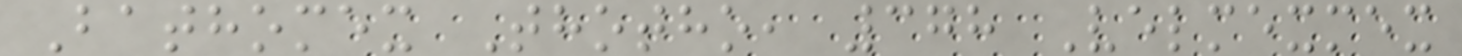Bathomex Thotho, 378 Velmexmex
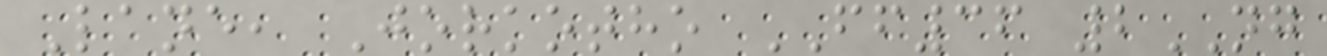Lane, Jorkotho FF36 2NG
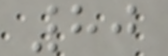80
